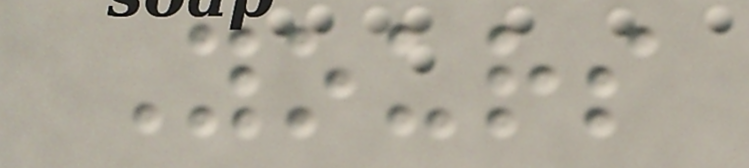Yours
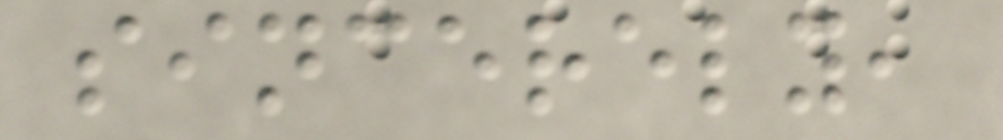sincerely,
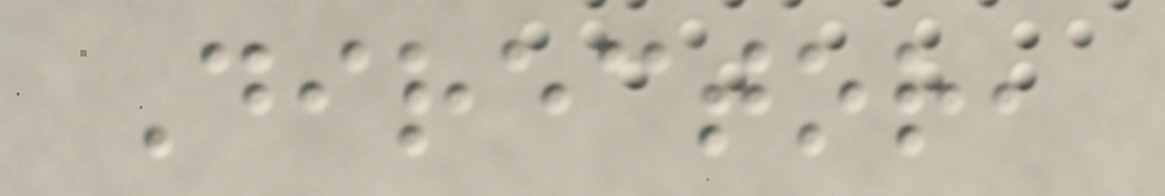Director,
